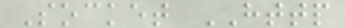Socket HTTP
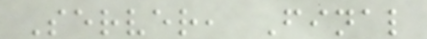Server, Final
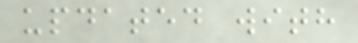updated with
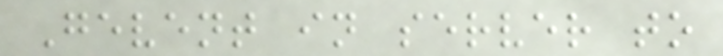Gevent in server to
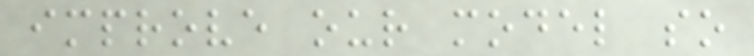improve our model so
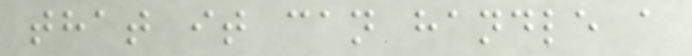that it can handle a
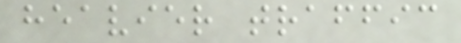heavier traffic
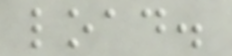load.
